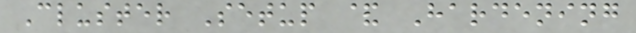Cluster Setup & Hardening
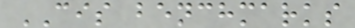CIS benchmarks
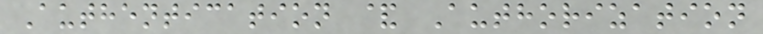Authentication & Authorization
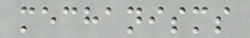mechanisms
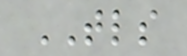TLS
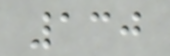130
